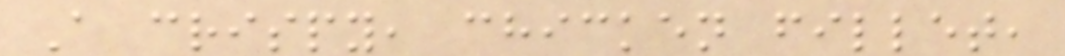A crispy, chicken fillet,
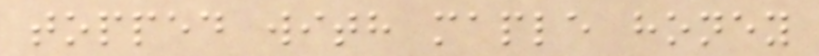topped with maple honey
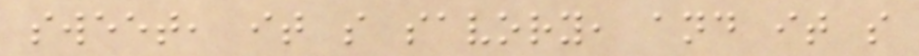sweet, it s savory, and it s
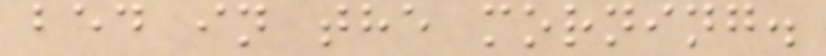bed in the morning.
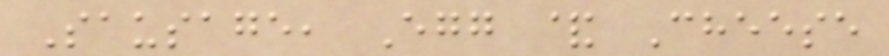Sausage, Egg & Cheese
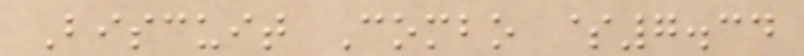Biscuit Combo $7.34
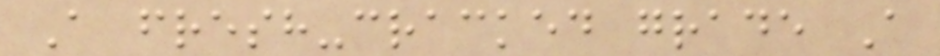A fresh-cracked grade A
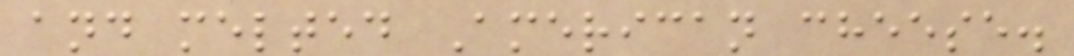and melted American cheese.
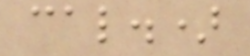cal.)
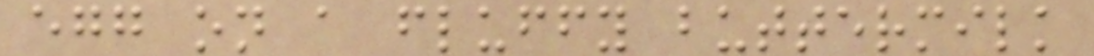egg on a fluffy buttermilk
